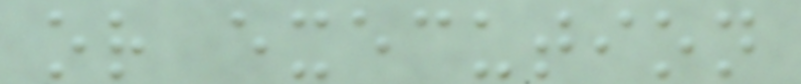or execution
